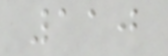110
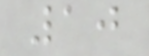10
